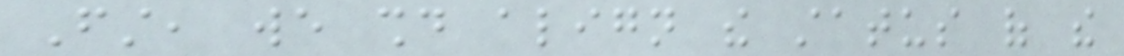First, we should align the status of the
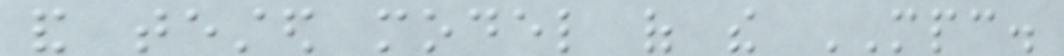and tested model of the MPC.
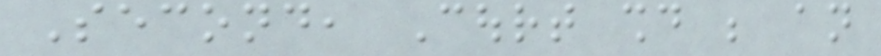Second, Court should be an
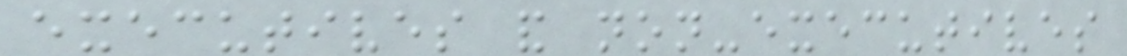executives and non-executives
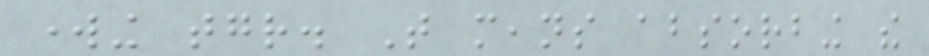working together. That means absorbing the
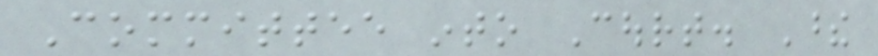Committee into Court. These
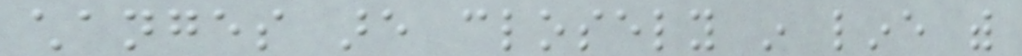changes are closely in line with
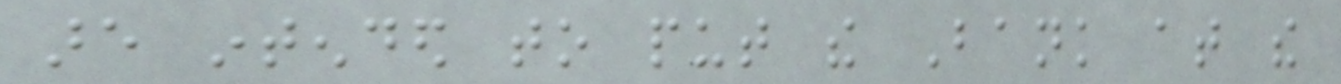are intended to put the Bank at the
